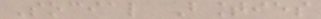Social Bounties
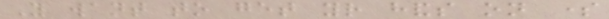You want to get your hands on some
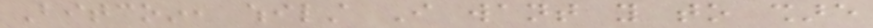Bitcoin, whilst I want you to share
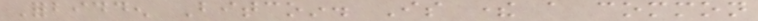Forbidden Bitcoin. Is there a common
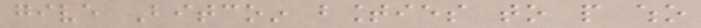give Bitcoin bounties to people who
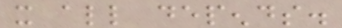it all depends.
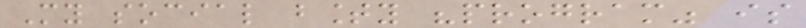My social bounty "program" is
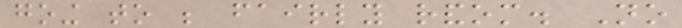going to be fairly random. No
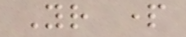Your part
